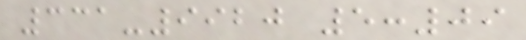331-9920 5:09
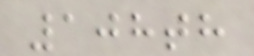108th
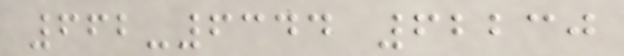662-6344 62230
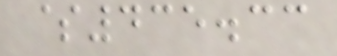$435.33
